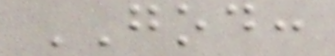GOD:
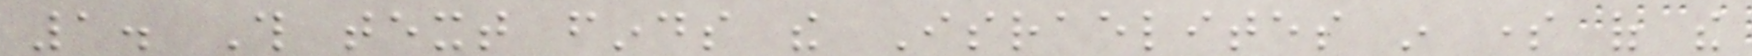1. This text finds the Israelites in some of the
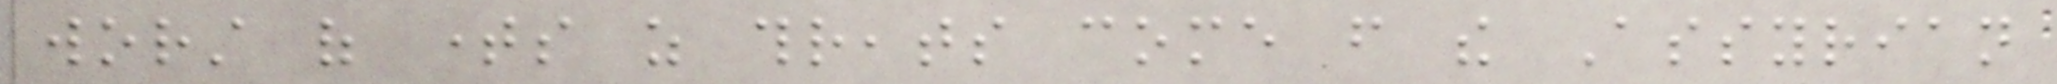worst of times as threats come from the Assyrian
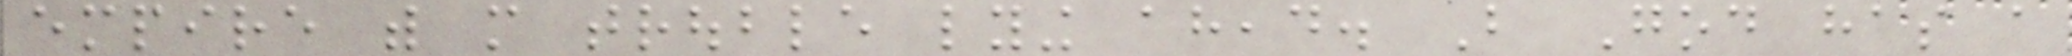empire with more trouble lying ahead. But God has a
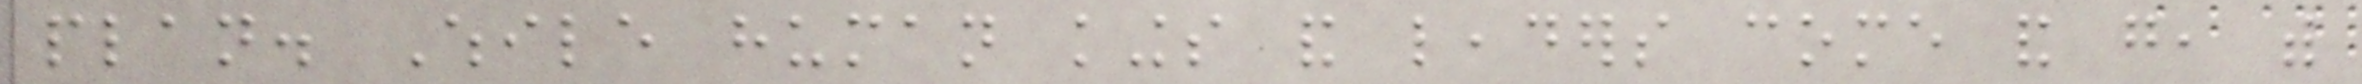plan. While human kings and leaders come and go, with
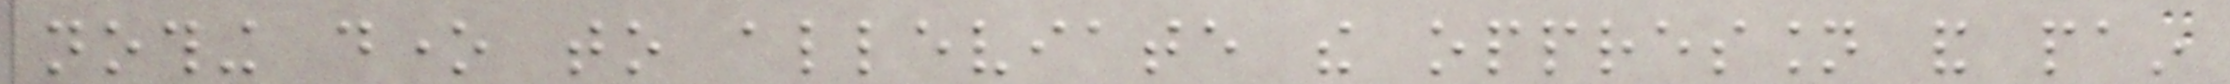nothing done to alleviate the oppression and pain
